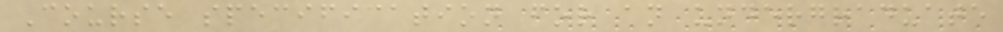Course specification for an undergraduate
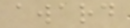award
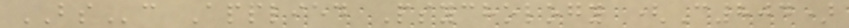BSc Applied Psychology (C804)
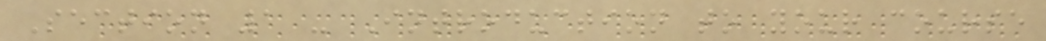Section 1 - Introduction to your course
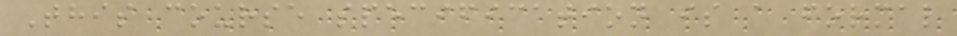This course specification is a formal
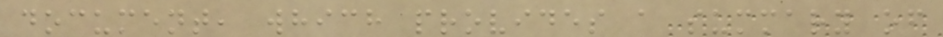document, which provides a summary of
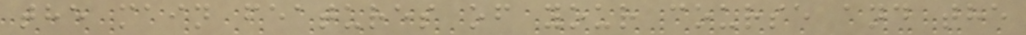the main features of your course and the
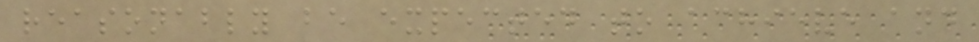reasonably be expected to achieve and
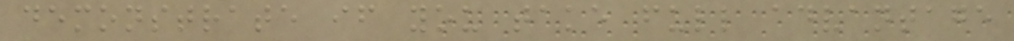demonstrate if you take full advantage
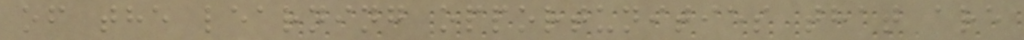of the learning opportunities that are
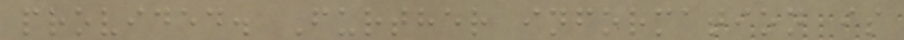provided. Further information is
